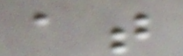at
